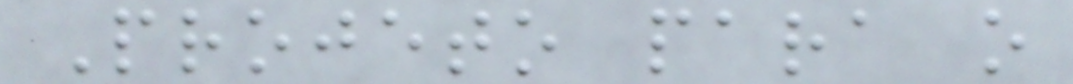Projeto para o
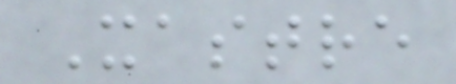Xastre
